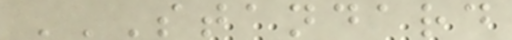STANDARD
